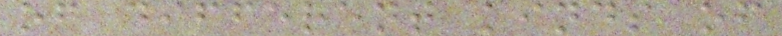of different kinds of
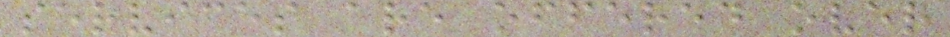services are offered over
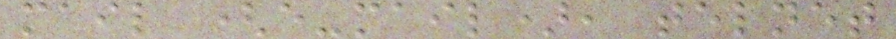mail (e-mail), telnet
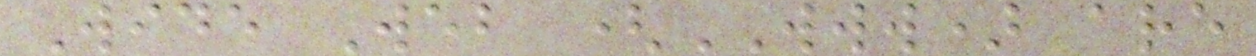Wide Web (WWW) are
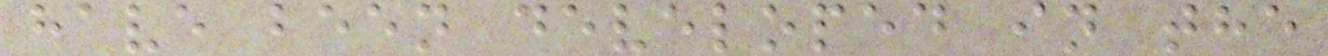have been developed in the
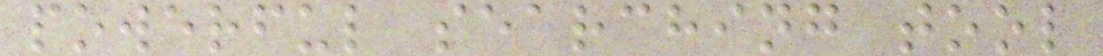powerful searching tool
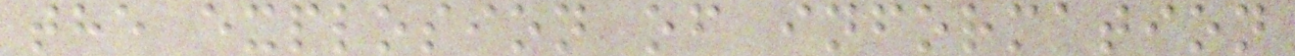the explosion of information
